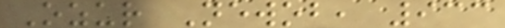Ozur Newob, 933
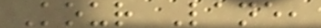Kour Lane,
